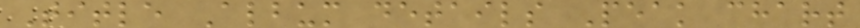Title Album details Peak chart
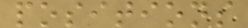positions
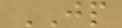JP
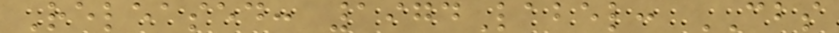Released: 1974Label: CBS
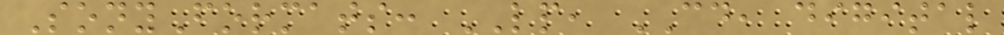SonyFormats: LP, CD, digital
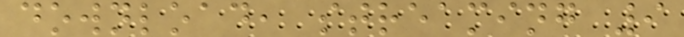download, streaming 9
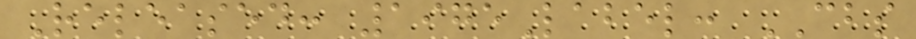Released: 1975Label: CBS
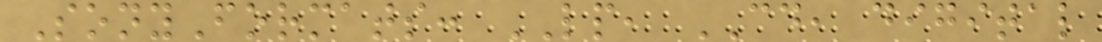SonyFormats: LP, CD, digital
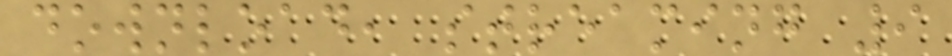download, streaming 9
